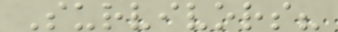Survivors?
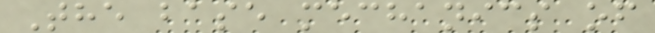The base mechanics of
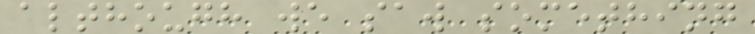although we saw something
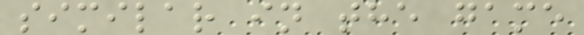similar in the game
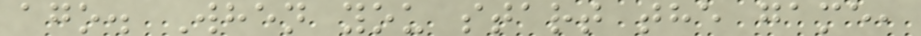ago. When you start the game,
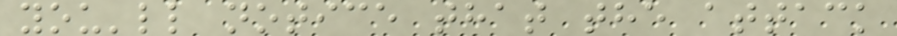you'll notice that the attack
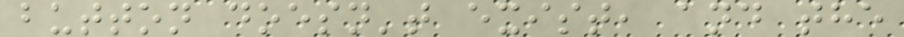button doesn't exist, and the
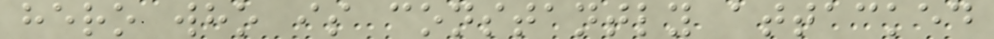hero who is constantly attacked
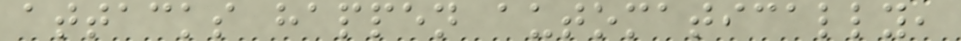attacks happen automatically,
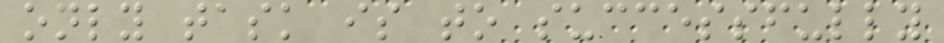only task is to successfully
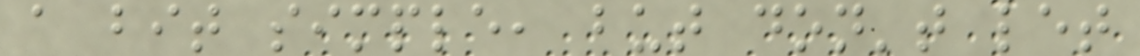a bit simple, but don't let
